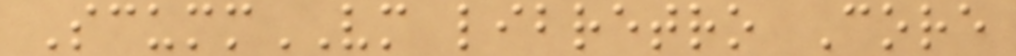ScummVM libretro Core
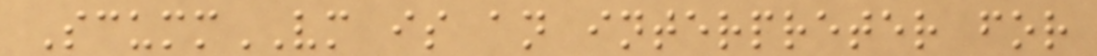ScummVM is an interpreter for
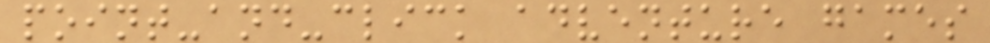point-and-click adventure games
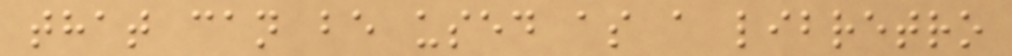that can be used as a libretro
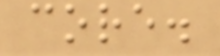core.
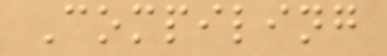Compiling
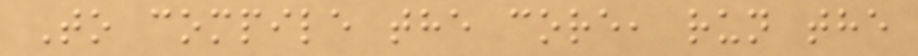To compile the core, run the
